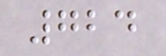724
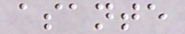asante
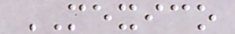MEXICO
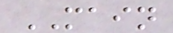MAIN
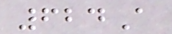624A
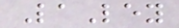LaLey
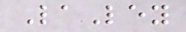LaLey
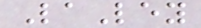LaLey
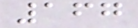167
